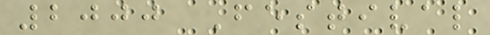2000 Festival
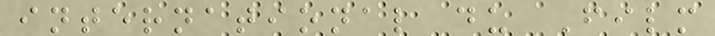international du Film
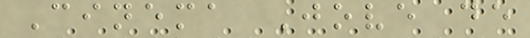Cinema Jove de
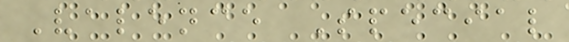Valence Special
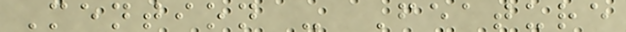Mention - Feature
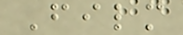Film
